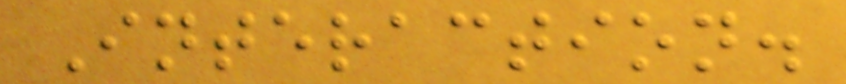Interaction.
